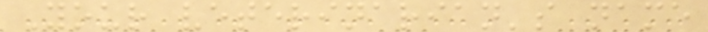Your veterinarian's name
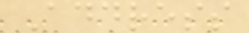Address
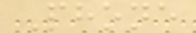Phone
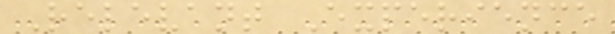Relevant Experience
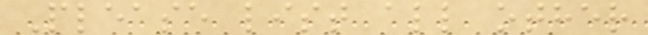Please list all other
